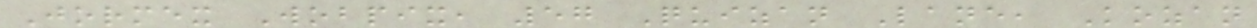Jormex Wobpix, 57 Quizan Lane, Kozan
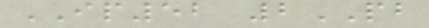IP52 2PB
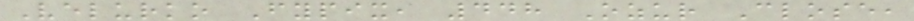Velurko Fypix, 448 Ozur Close,
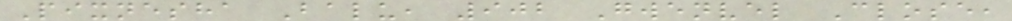Pixnesha Balu, 902 Gwenvel Close,
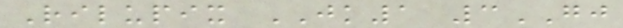Rilupix JK1 3GJ
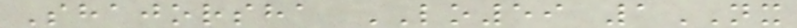Shajorsha LO59 1NX
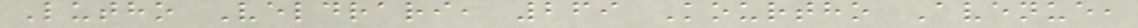Lutho Veldrari, 269 Kourtho Avenue,
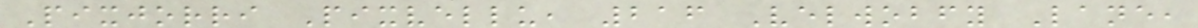Pixjorri Pixvellu, 216 Velwobfy Lane,
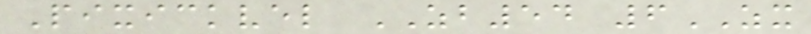Pixickvel ZB54 6ZX
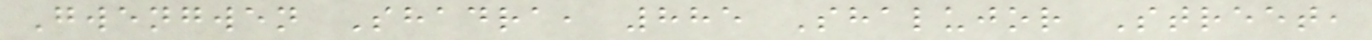Gwengwen Shadra, 885 Shalujor Street,
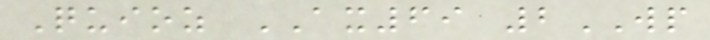Quioz AX69 2WP
